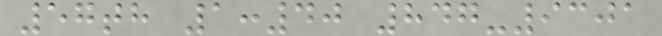57th 1:40 847-9301
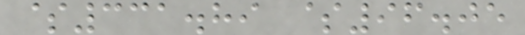$331.89 $96.05
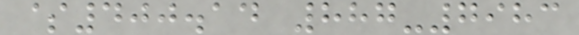$400.14 887-7983
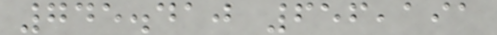745.410 656,191
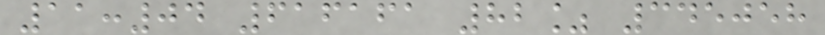11:04 616161 82% 345058
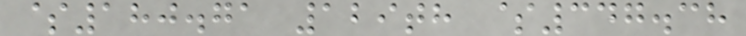$180.71 129th $347.38
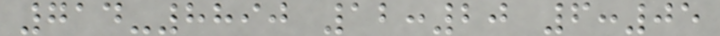714-8890 12:20 6:05
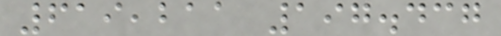619,211 197.437
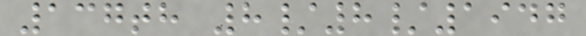137th 8/8/1947
